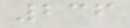236
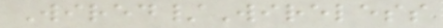Wired/Wireless
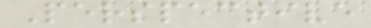Perspective
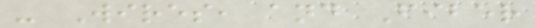- Wires, and Fiber
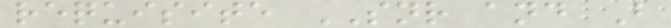requisite SNR and B
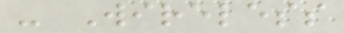- Wireless
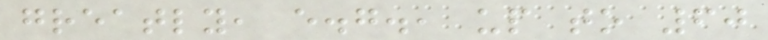greatly, e.g., up to 60
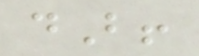dB!
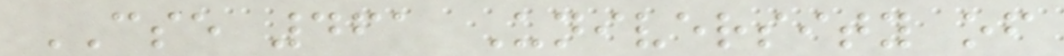CSE 461 University of
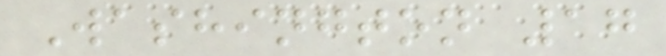Washington 17
